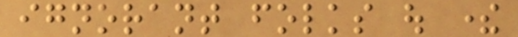ignorant folks out there
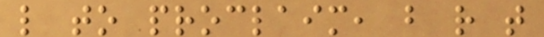like to proclaim, but rather that
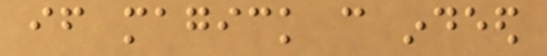if magick can indeed
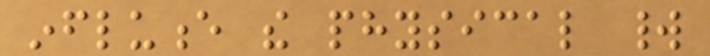influence the physical world
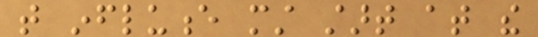that influence must start at the
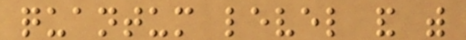quantum level and with
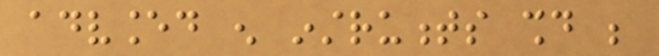advanced enough instruments should be
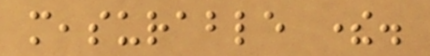measurable there.
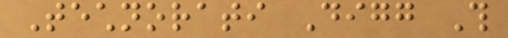Technorati Digg This
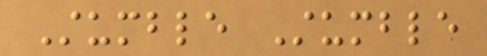Stumble Stumble
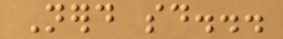Nerd said...
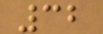32
